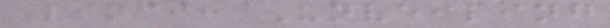Vinci: Unveiling
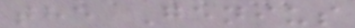the Genius
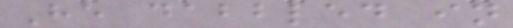He dabbled in
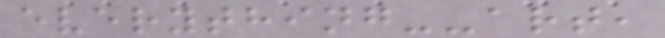everything--art,
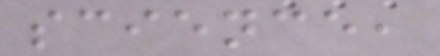science,
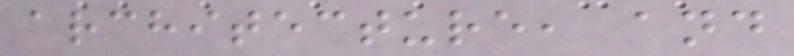architecture, and
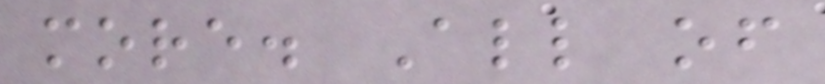more. All of
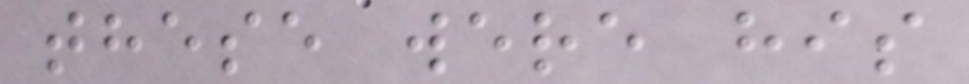these were his
